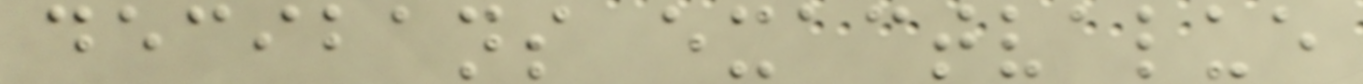decibans exactvalue
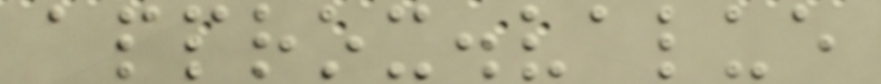approx.value
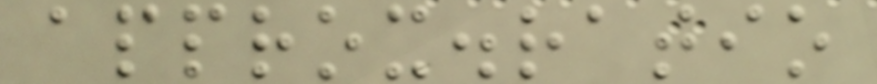approx.ratio
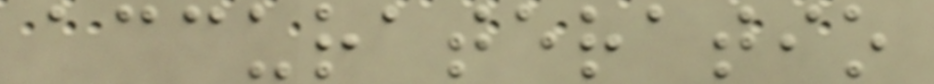accurateratio
